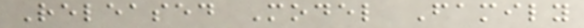Released Model Family
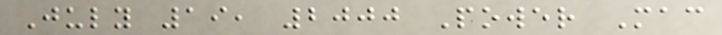July 19, 2000 Power Mac
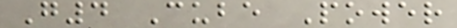G4 Cube Power
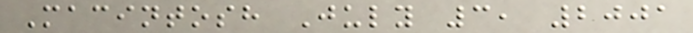Macintosh July 3, 2001
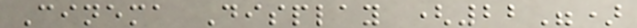Cinema Display (22")
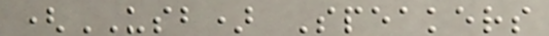(USB) Speakers
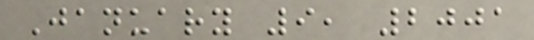January 9, 2001
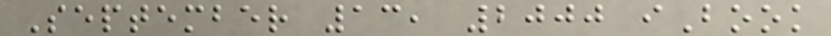September 13, 2000 iBook
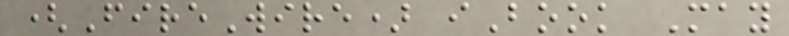(FireWire) iBook May
